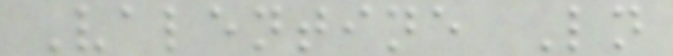Valentine Ln
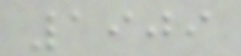1909
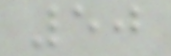50
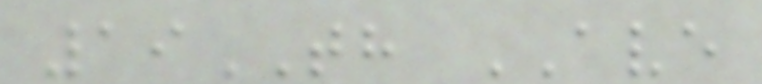19TH AVE
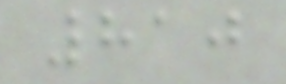810
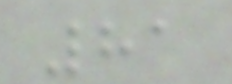81
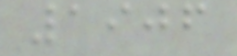1906
